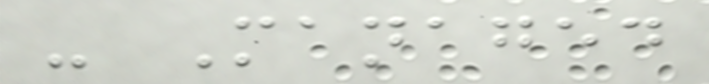- Managed
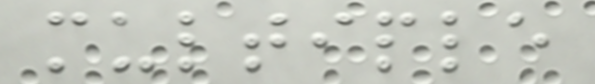multiple
